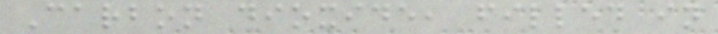Carbon dioxide, filled in
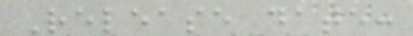Release date:
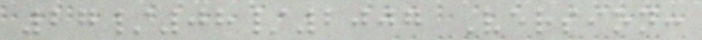27/08/2007 Version:
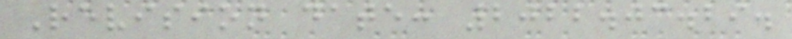Revision date: 2022.03.29.
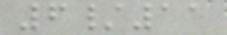6/11
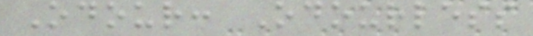Odour: Odourless
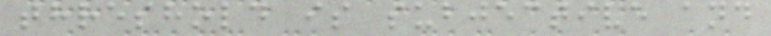threshold is subjective and
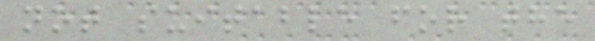not suitable for the
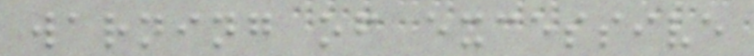warning of excessive
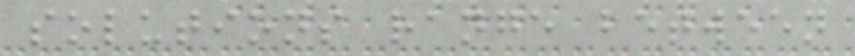solutions range between
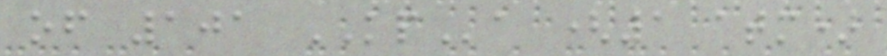of 101 KPa (1 atm)
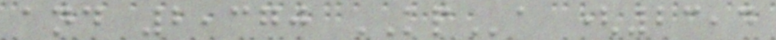and 2,370 KPa (23,4
